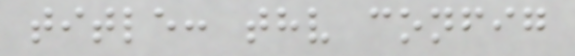title: thv config
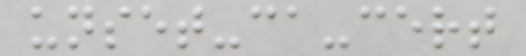unset-ca-cert
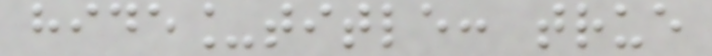hide_title: true
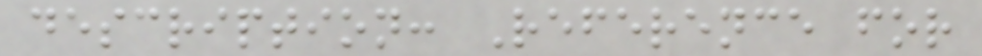description: Reference for
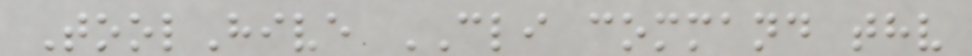ToolHive CLI command thv
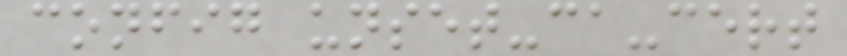config unset-ca-cert
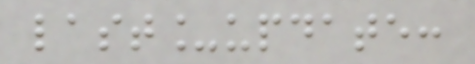last_update:
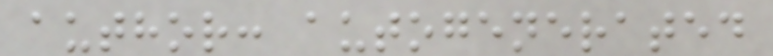author: autogenerated
